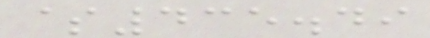$435.49
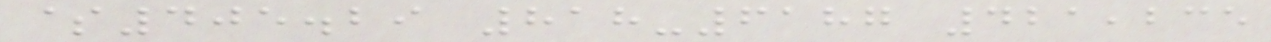$405.29 818-6187 421,235
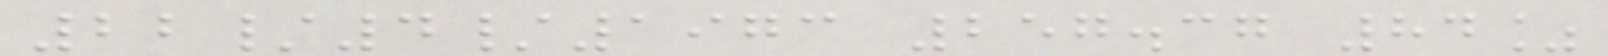22/4/1973 257.37 84%
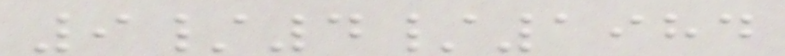9/4/1984
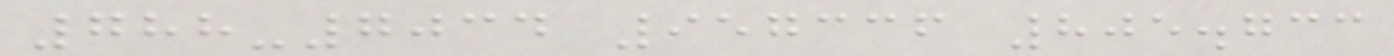788-7034 957336 805.733
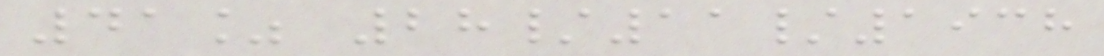41% 28/11/1938
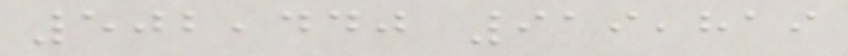502,440 919,819
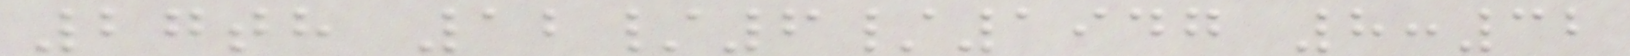27th 12/6/1947 8:32
